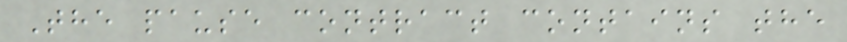The pause contract contains the
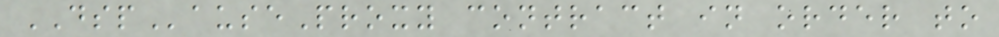DSPauseProxy contract in order to
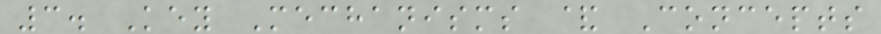3. Key Mechanisms & Concepts
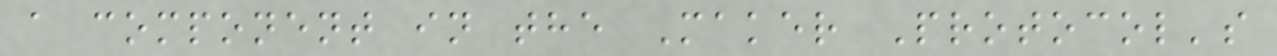a component in the Maker Protocol's
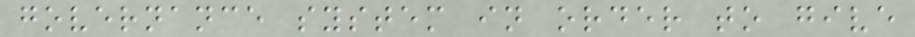governance system in order to give
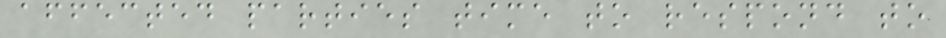affected parties time to respond to
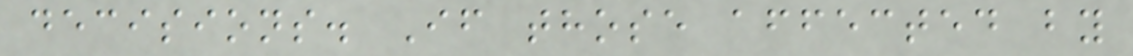decisions. If those affected by
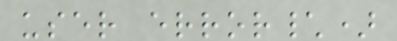user error\)
